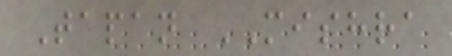Tapan MISHRA
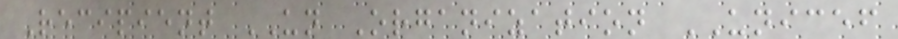Recipient UN Organization UNICEF
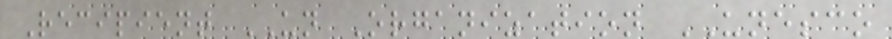Recipient UN Organization UNESCO
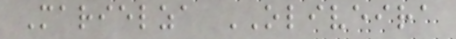Marielza OLIVEIRA
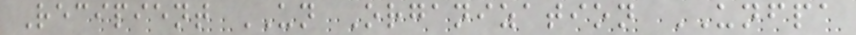Recipient UN Organization UNFPA
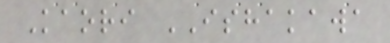Kaori ISHAKAWA
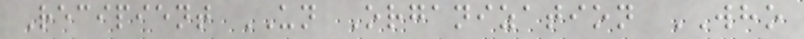Recipient UN Organization WHO
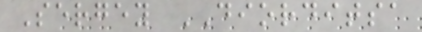Sergey DIORDITSA
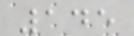145
